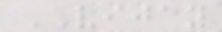VIJAY
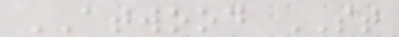ATWOOD ST
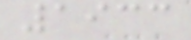1933
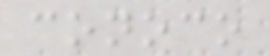conoco
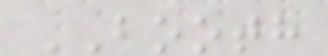BOOTH
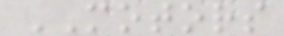MOTORS
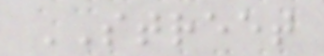STREET
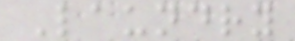Laundry
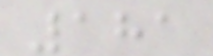181
